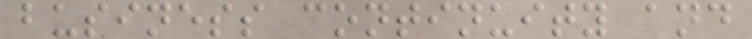business continuity and
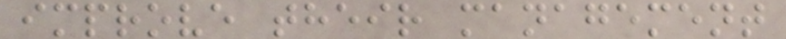improve their management
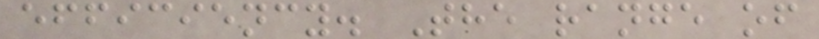efficiency. The range of
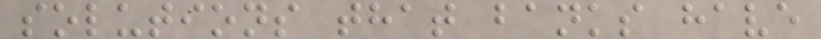solutions that banks have
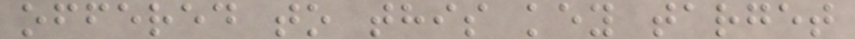offered to this key target
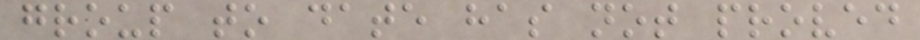group to date has not proved
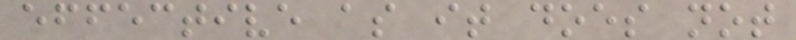effective as it does not
